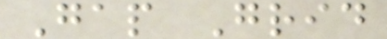Gap Grid
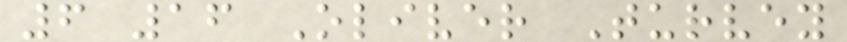6 16 Oliver Turvey
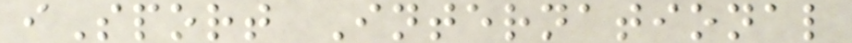iSport International
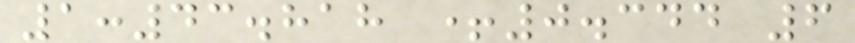1:43.818 +0.344 6
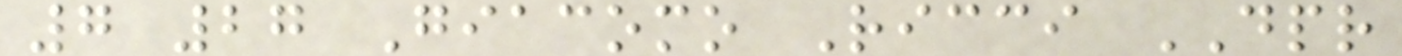7 27 Giacomo Ricci DPR
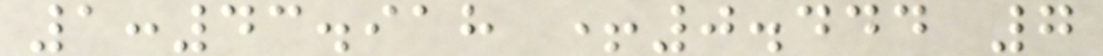1:43.918 +0.444 7
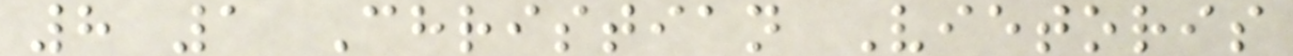8 1 Christian Vietoris
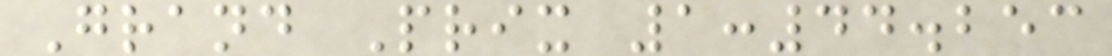Grand Prix 1:44.253
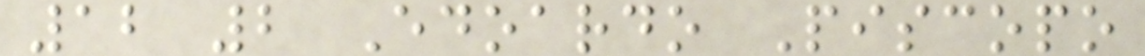12 2 Edoardo Piscopo
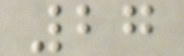27
